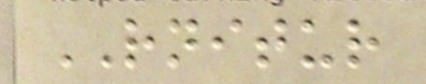RNITUR
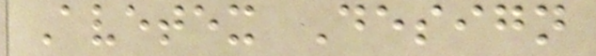Avetex Design
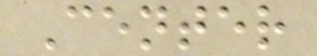Center
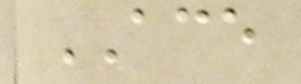ACE
